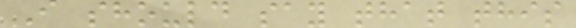I should say that this
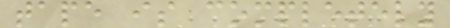tape is completely
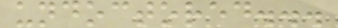undoctored...
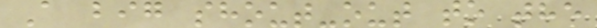A big shout-out to the
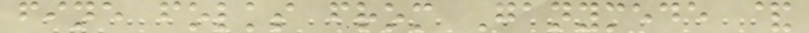fine folks from Ganymede &
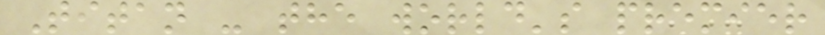Titan - the world's premier
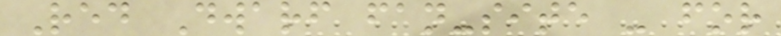Red Dwarf fan-site - for
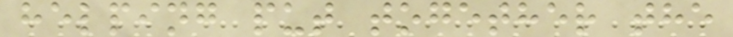helping put together the
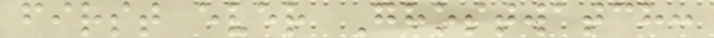first ever Ghostwatch:
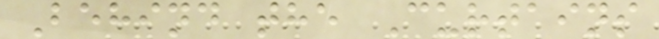Behind the Curtains
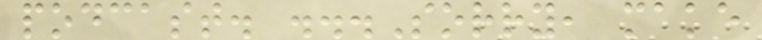podcast. ...Sorry, make
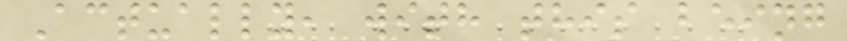Actually, with this being
